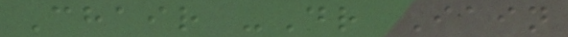Chair -Dr Iain
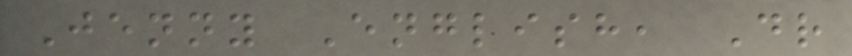Jenny English, Dr
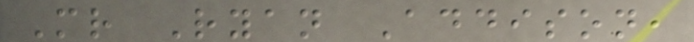Mr Ryan Addison,
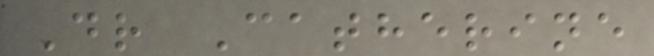Dr Catherine
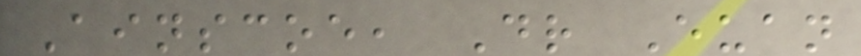Ainscoe, Dr Euan
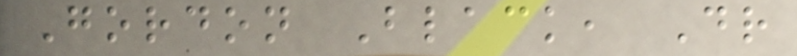Gordon Black, Dr
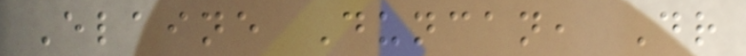Elaine Duncan, Dr
